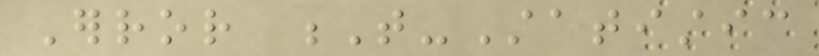Error T-Statistic
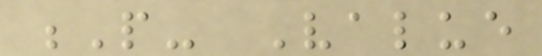P- Value
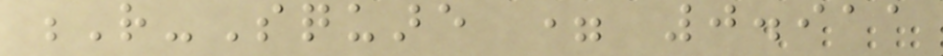R-Square = 0.911
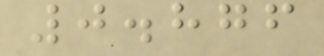0.876
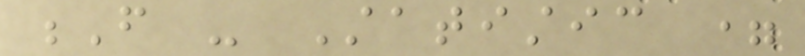F - Statistic =
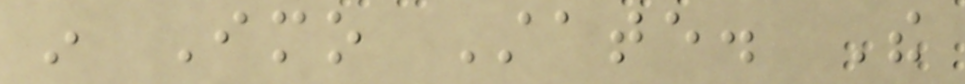in Imo State. The
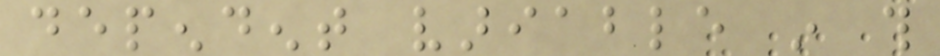dependent variable in this
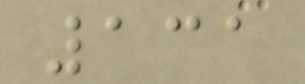131
